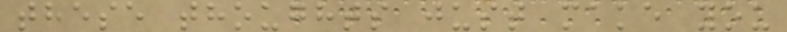these thoughts just make you
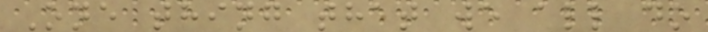One thing that we all do
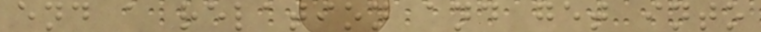end a relation and get into
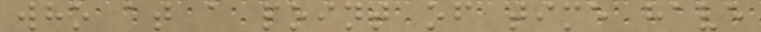who at a point of time have
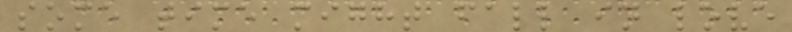some time might fall in love
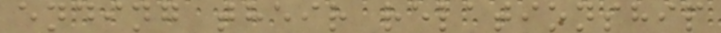ending their relationship
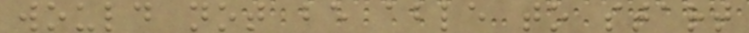would not be able to start
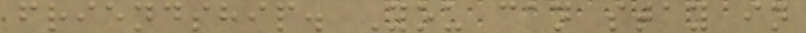friendship. You can stay in
